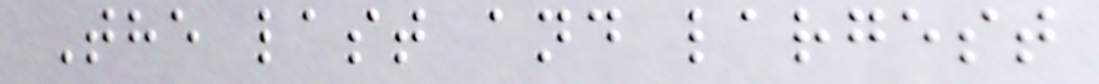The last and largest
